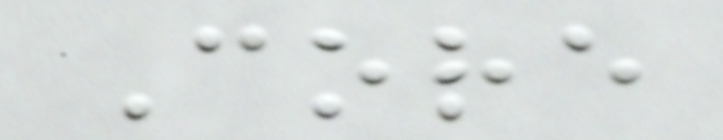Core
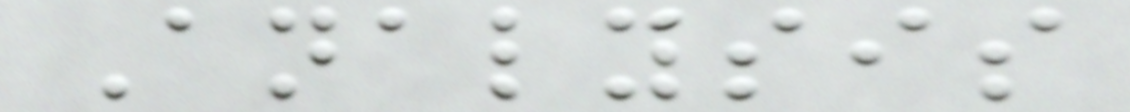Analysis
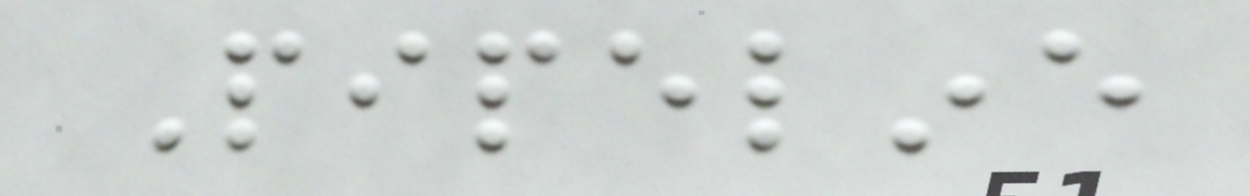Pipeline
